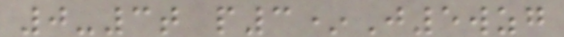0-3t p3*J5wzg
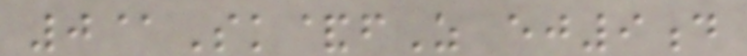0@Sk&fZ ej9d
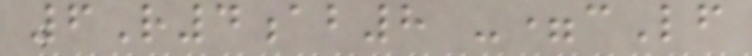6R4ab8 -=cLf
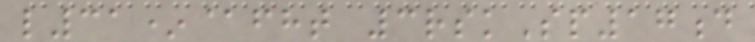l31*@fht 3rskSp17d
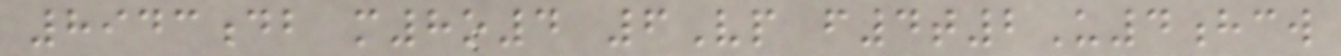8943db m8o4 6Vp f4t2U4hcw
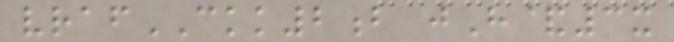vrafCKK2b jH&3x
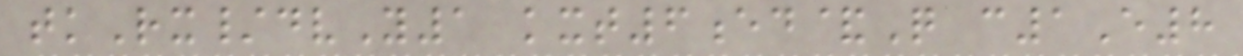tkRx/dvY1 kxt6ed&Q c1E8
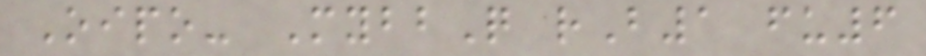Oipo- MybbQ rB1 fu6
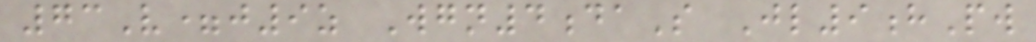73V=j9z Wgn4daS Jl9hPw
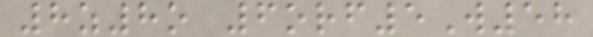8z8o 6orf5W58
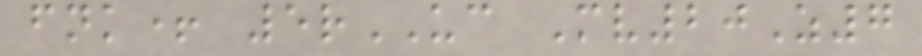fnk+ 5rUC Mv20Z7
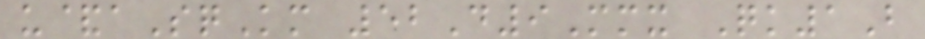u&aSqKm 52D9Mmx Qk1B
